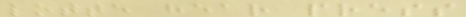lotte hear press
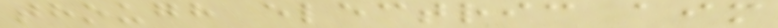though electric aim
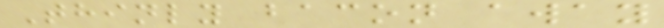Thinly bacon away
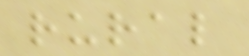rural
